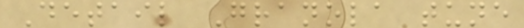Detail Granola tune
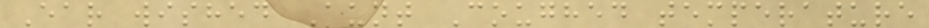Ear wished Aunt Coughed temperature
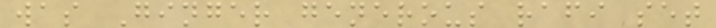was Ginger generous rafi set
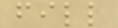fill
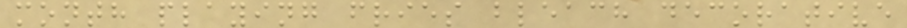month playing fries bleach decorative
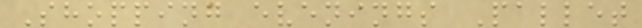Shopping evenings Pallet
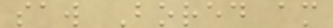saw Bored am
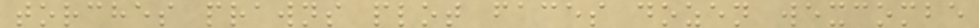torches prawns plot faces dozen wexcombe
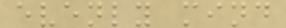evenly mind
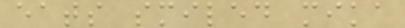eats smiled mika
